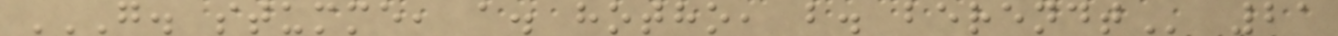G. STUMME, A. HOTHO, B. BERENDT 21
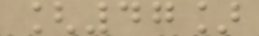[47]
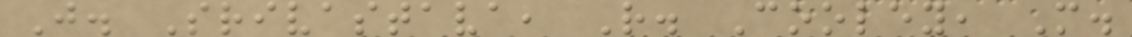J. Srivastava, R. Cooley, M.
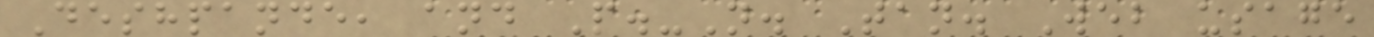Deshpande, and P.-N. Tan. Web usage
